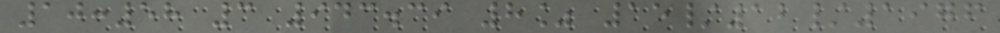10:58 3 943.39 8% 15/12/1976
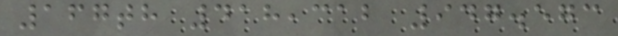167th 418,312 947.573
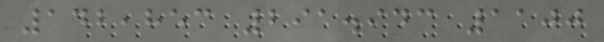142,853 291.943 1100
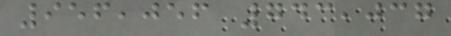956,056 743,037
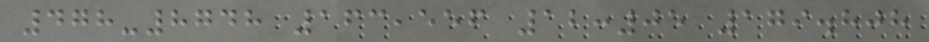478-8748 163,556 12:05 179.808
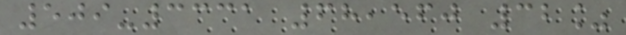509-3331 68,560 32%
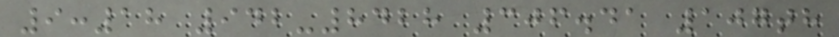9:18 942-8428 306.41 107th
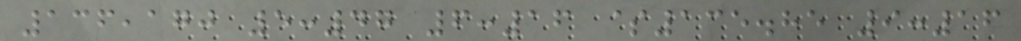136,170 5:47 6:16 $135.85 9:16
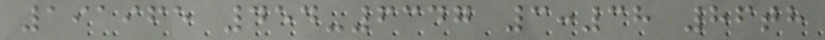191965 454-6347 3:38 86th
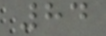84
